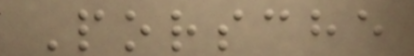Porsche
